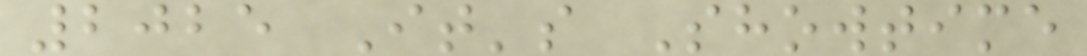2025 It's Showtime
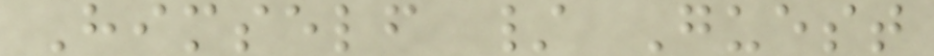Himself / Guest
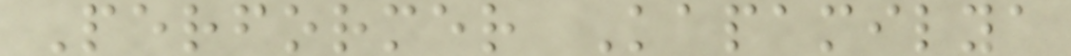Performer Kapamilya
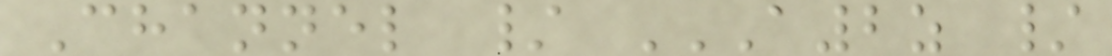Channel / A2Z /
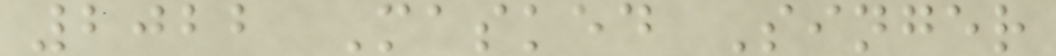2022 Masked Singer
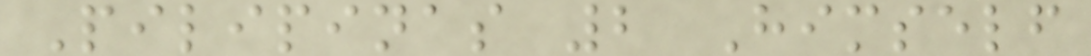Pilipinas 2 Himself
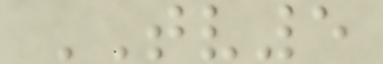TV5
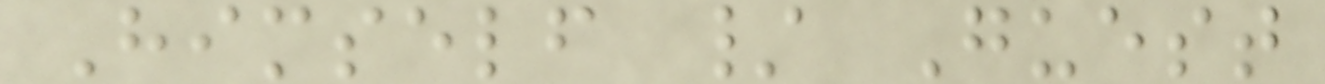Himself / Guest
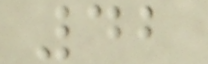42
